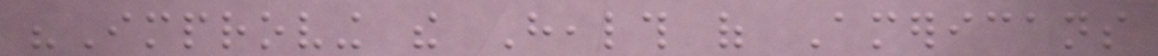"Improving the Health of Americans
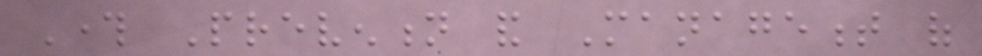Through Prevention and Management of
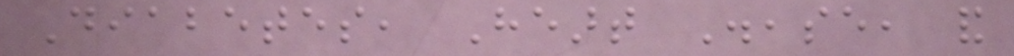Diabetes, Heart Disease, and
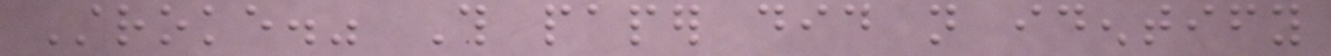Stroke." This paper did not identify
